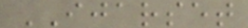IJARSET
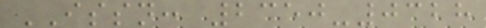ISSN: 2350-0328
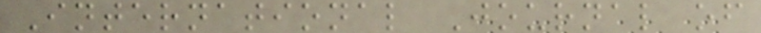International Journal of
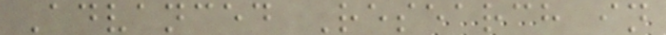Advanced Research in
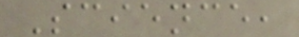Science,
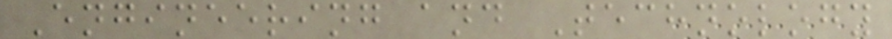Engineering and Technology
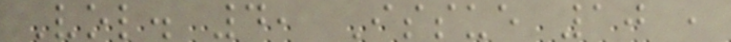Vol. 4, Issue 10 ,
